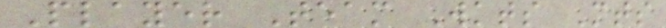Player Team Wkts Mts
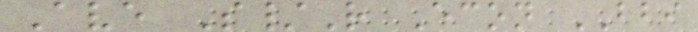Ave S/R Econ BBI
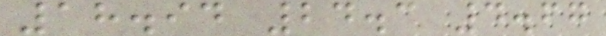18.94 24.3 4.67
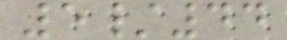5/44
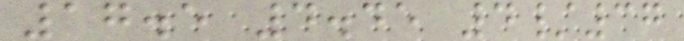17.5 4.45 4/37
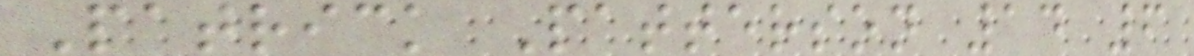Patrick Patterson 14 6
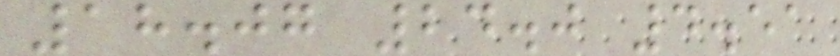18.07 24.0 4.51
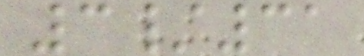3/31
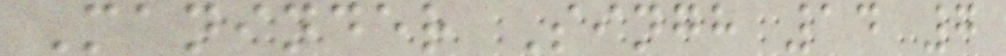Maninder Singh 14 7
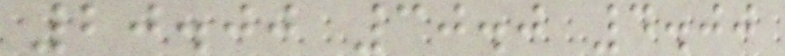20.00 30.0 4.00
